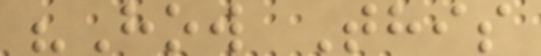"How This
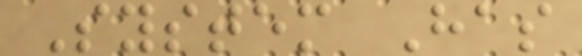System Has
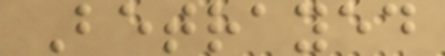Betrayed
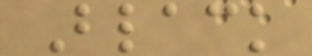Black
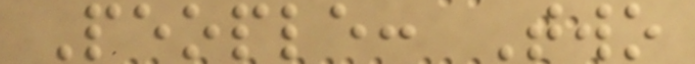People: Two
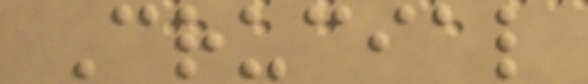Crucial
